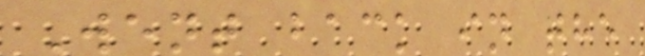Went back in the
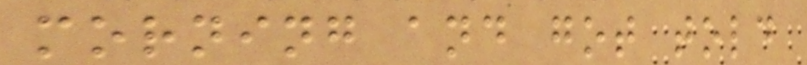morning and got told
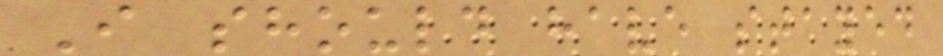I should have stayed
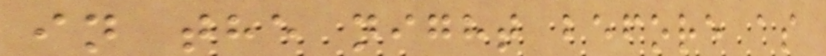in the night before as
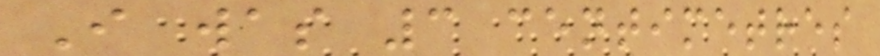I was 3 centimetres
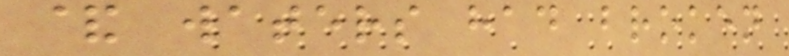& waters had broken
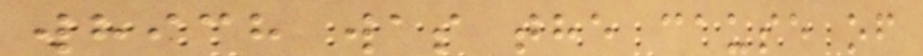which was the cause of
